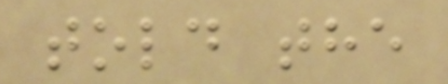told the
